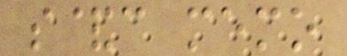s&c memo
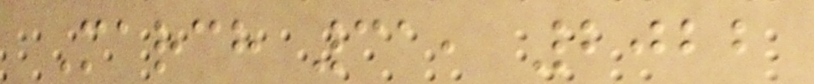March 31, 2022
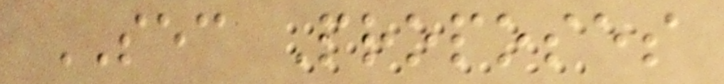SEC Proposes
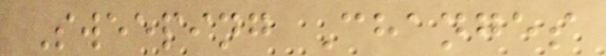Sweeping Changes
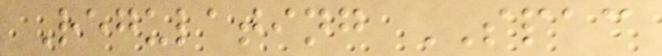Regulating SPAC
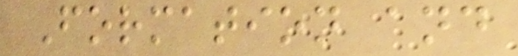Formation and
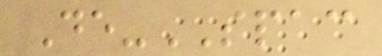De-SPAC
